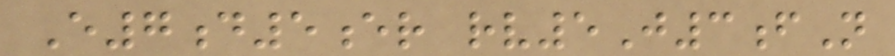E7d5er rv5J3fN
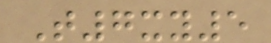T7xy5
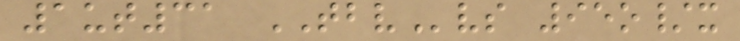1ut31 TBVvs 95o/x
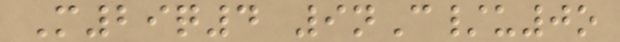M29q4 9nC/u0o
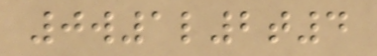0w1l2t4
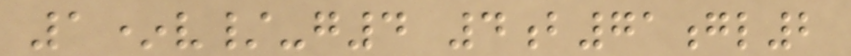1*v/-g4 4b71gl2
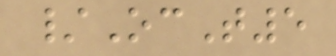/OcT5
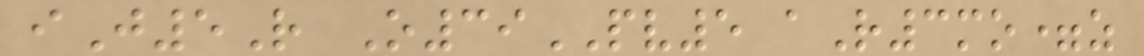iJ5R O39PV5 aR3mo=z
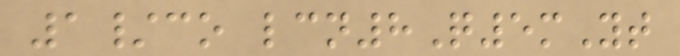1/co lcn8Q5mYt
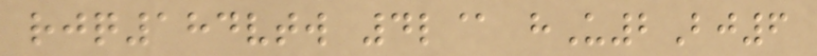rjq184vtw 4l@ hU2Bj6
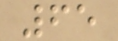65
